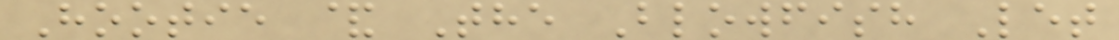Hootie & The Blowfish Let
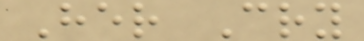Her Cry
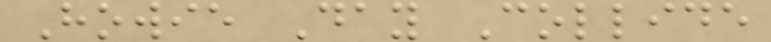Howie Day Collide
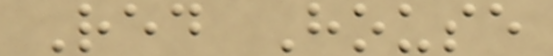Red House
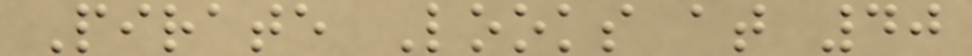Pirate Looks at 40
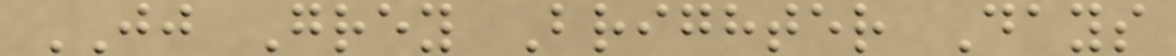JJ Grey Brighter Days
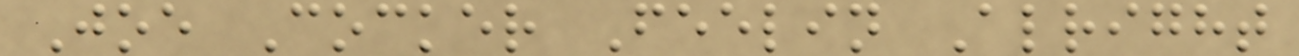Joe Cocker Feelin Alright
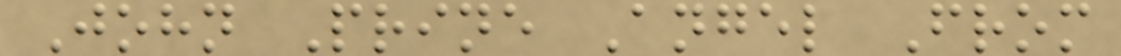John Prine Angel From
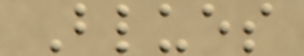Blues
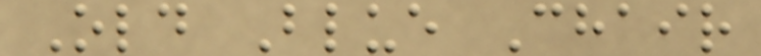Old Blue Chair
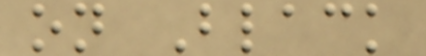on Black
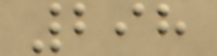298
